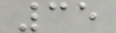35
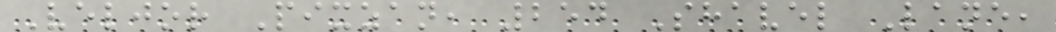Veljor Pixzan, 254 Shavel Lane,
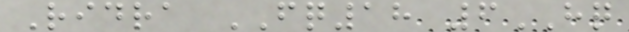Ridra FQ18 6HQ
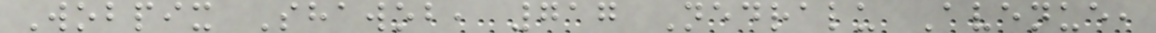Wobpix Shawob, 717 Nedralu Avenue,
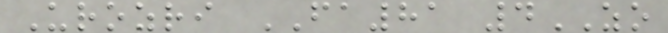Urozri FA81 4ZO
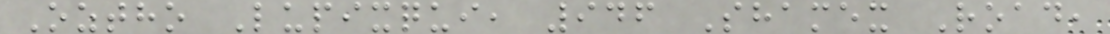Oztho Lupixqui, 946 Shamex Road,
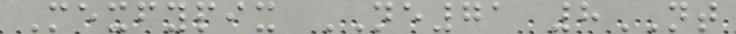Mexfypix NE71 8NT
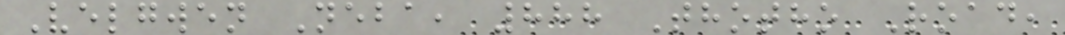Velgwen Neba, 888 Thotho Road,
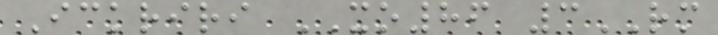Ickriri XO86 3RM
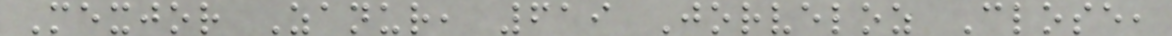Mexjor Zanur, 619 Jorveloz Close,
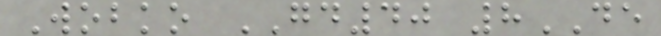Wobko GD40 8DE
